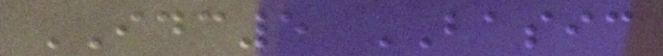IDC5 BASIC
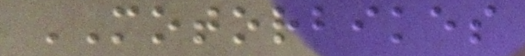MOTORBIKES
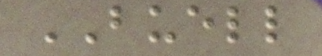BUELL
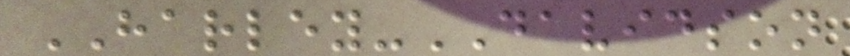HARLEY-DAVIDSON
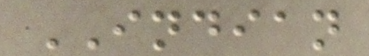INDIAN
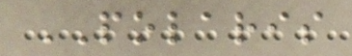POLARIS
